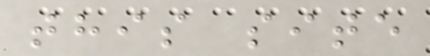this site
